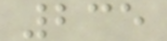235
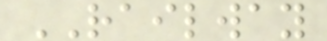RAILWAY
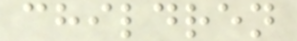children
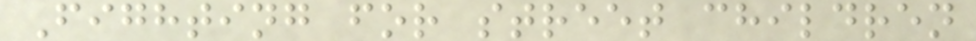Fighting for street children
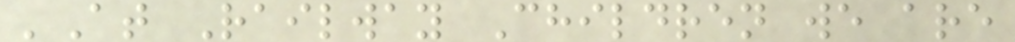'At Railway Children we are
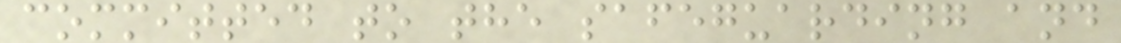committed to the safeguarding and
